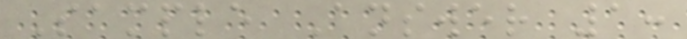Sample Answer 1:
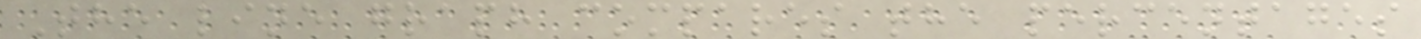The line graph compares the percentages
